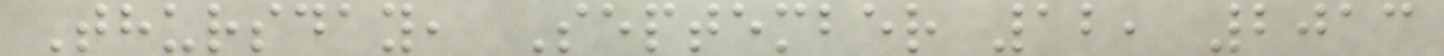Thursday, September 12, 2013
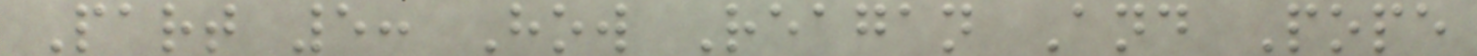Part 5: How Reagan And Pope
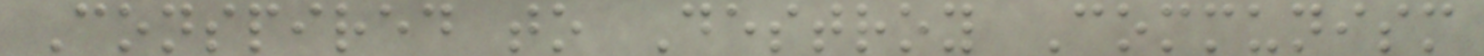Conspired to Destroy Communism
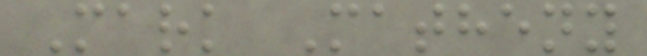Mark Matheny
